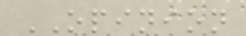OPINION
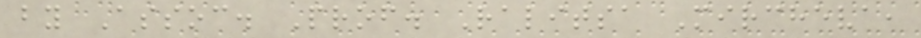by Assoc. Prof. Ralitsa Mircheva,
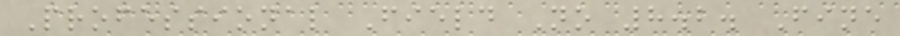Professional Field No 8.2. Fine
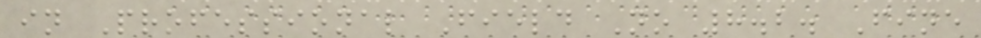in Professional Field No 8.2. Fine
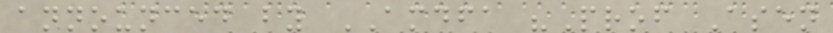announced by AMDFA "Prof Asen
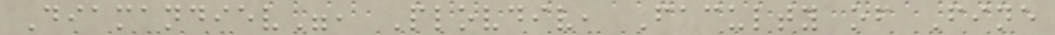Diamandiev", Plovdiv, Faculty of Fine
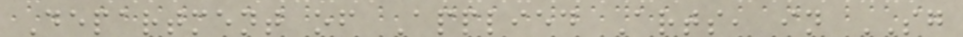Department of Applied Arts, in SG
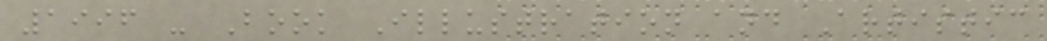1996 - Book Illustration and Artistic
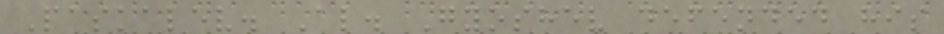Paskalev. Al. Gyoshev defended his
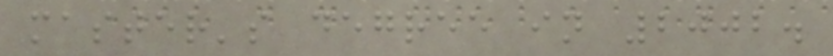master's degree in 2002.
